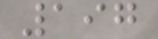197
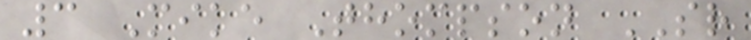3 Mike Thompson SR
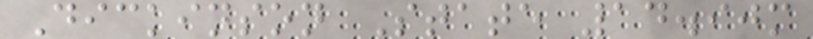Dickinson State 14.90m
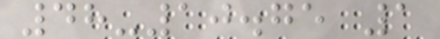48-10.75 1
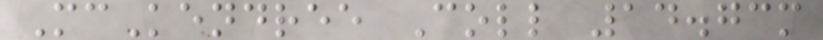McKendree Coll 14.73m
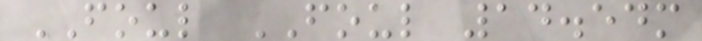FOUL FOUL 14.54m
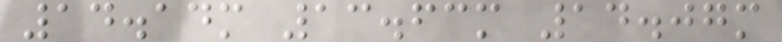14.14m 13.63m 14.07m
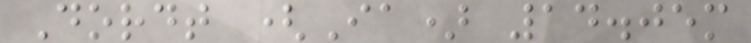Dordt (Ia) 14.05m
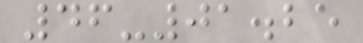46-01.25
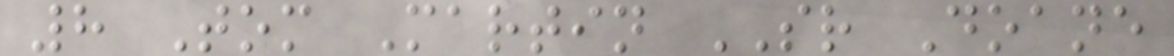8 Tom Martin SR Doane
